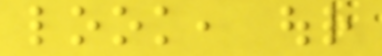look, our
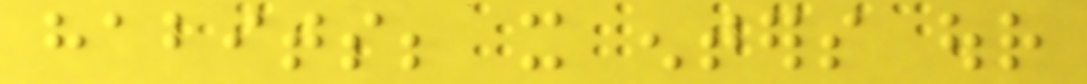habits; it enters our
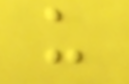us
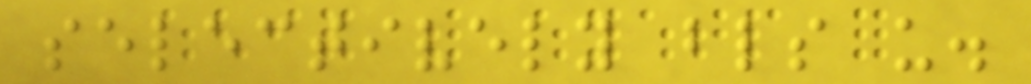selectively blinds us.
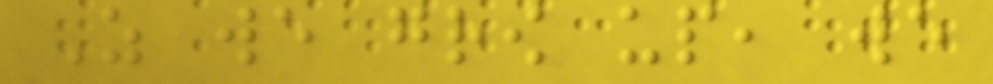As we grow up, we
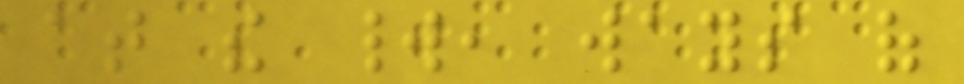at the world, ways of
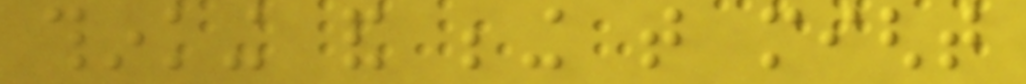thinking and being that might
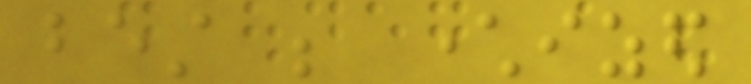best be characterized
